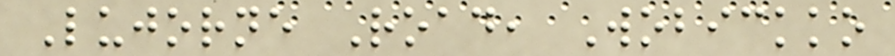Lujorne Road, Wobickko
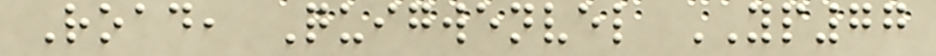Road, Quigwenvel YP77
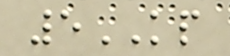5KP
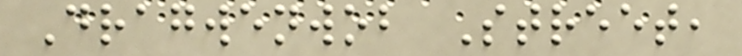Dragwenwob Street,
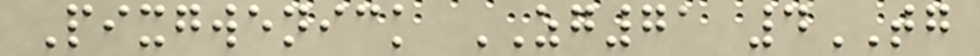Pixgwenick ZG71 4TG
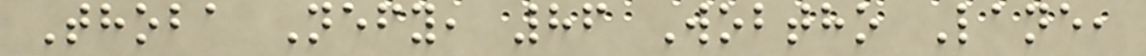Thoba Nefy, 86 Wobtho Lane,
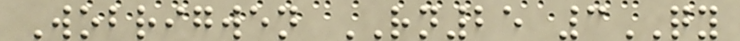Wobrigwen RN25 3QY
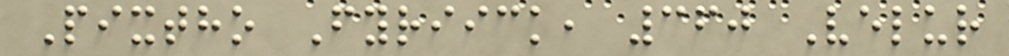Pixtho Fyriick, 360 Velur
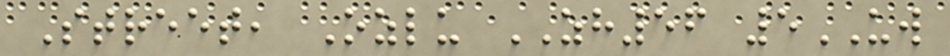Street, Ozlu ZH56 5UW
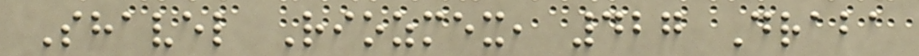Shavel Riozmex, 427 Draba
